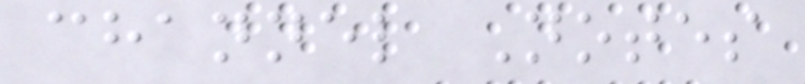channel Notes
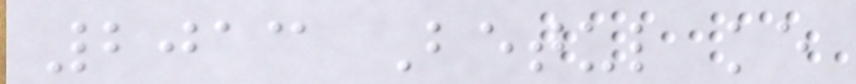2013 Betul ke
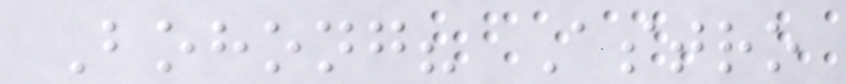Bohong? Astro
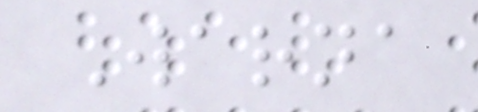Warna
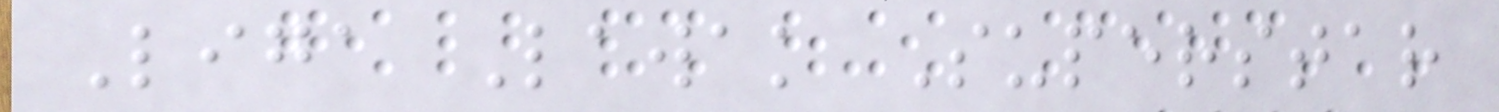Liga Lawak Superstar
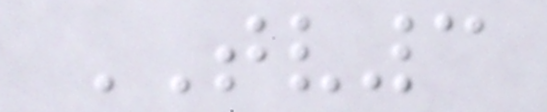TV3
